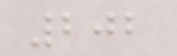202
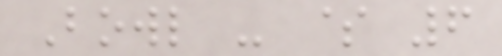Bowl - $ 6
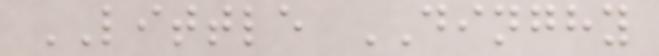LITTLE DINGHY
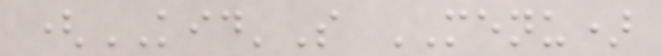(KID'S MENU)
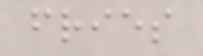fries
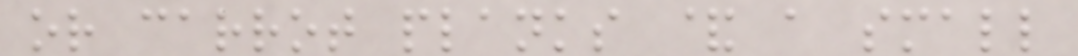or carrot planks & a small
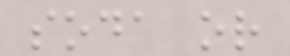soda or
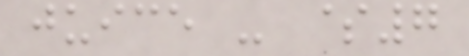juice - $7
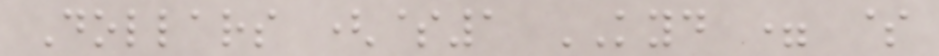Dollars ($1 KYD = $
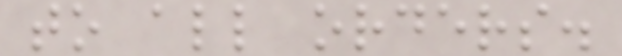to all orders.
